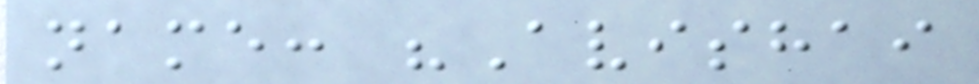name: "Avishai
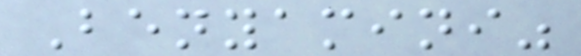Benyamini"
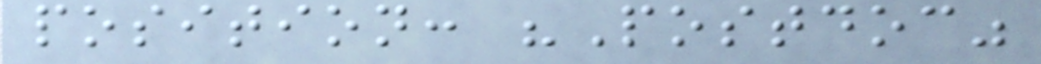position: "Postdoc"
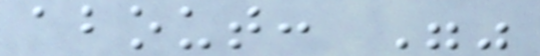about: ""
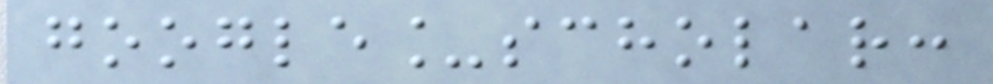google_scholar:
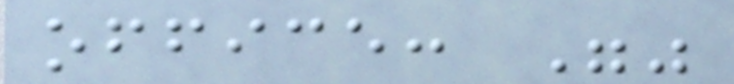office: ""
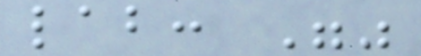lab: ""
